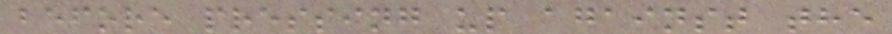before pressing up against the
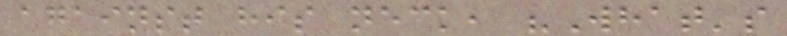against his neck, "What's
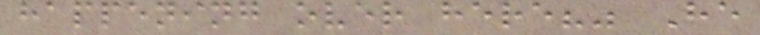happening over here?" He
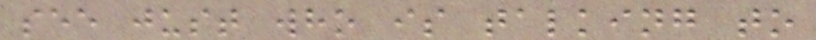see just who is talking to
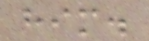him.
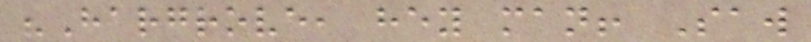"Hargrove, hey man! Saw
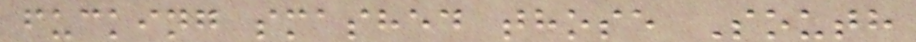fucking smashed those South
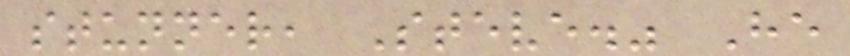stunner, Steve." He
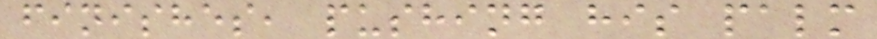finishes, pushing his palm
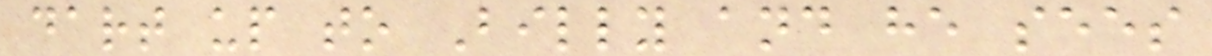dart up to Billy and he sees
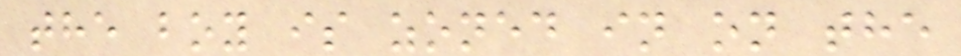the boy is zoned in on the
